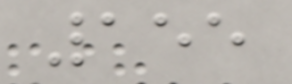155
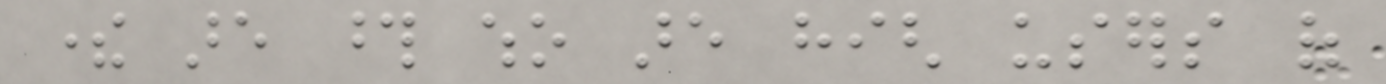there are those who are high users of
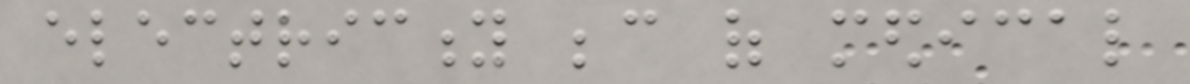electricity because of medical
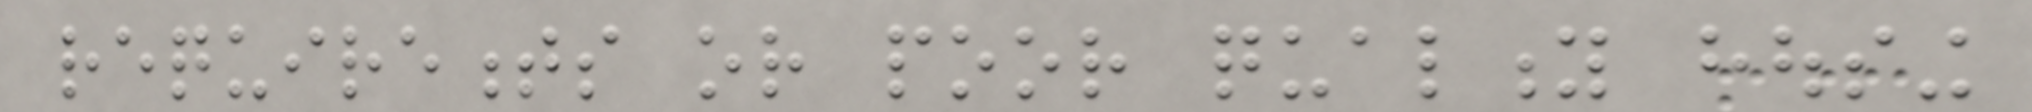requirements or poor quality housing
